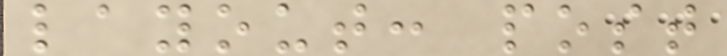layout: post
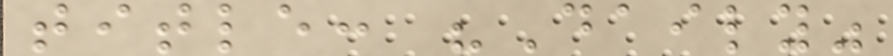title: "Daily"
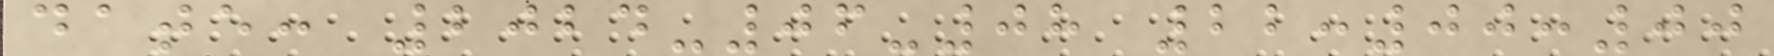date: 2024-06-08 22:00:00
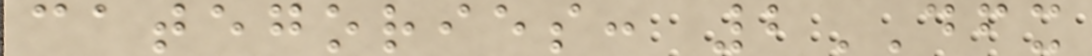categories: 2DFX
